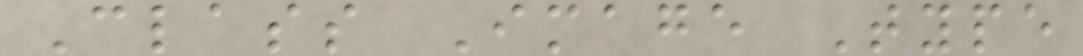Class Image Type
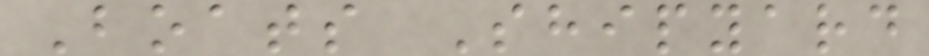Boats Shipyard
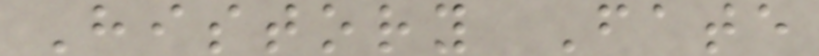History Fate
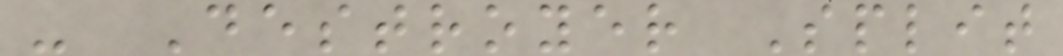- Destroyer Split
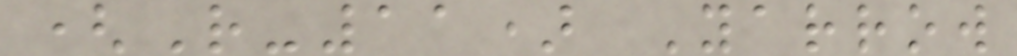(R-11) Yarrow
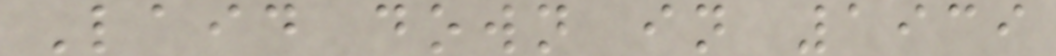Laid down in 1939
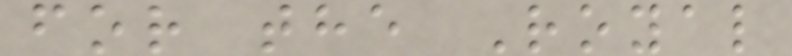for the Royal
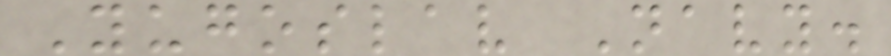Yugoslav Navy.
